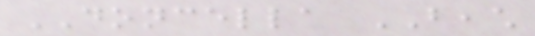DONCELLA BEACH
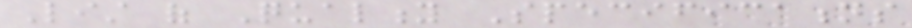List of Quality Specifications
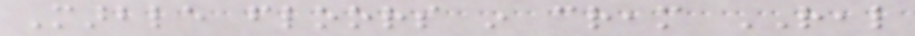Marble floors in cream REAL
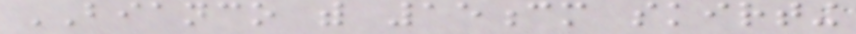BIANCO with 15cm skirting
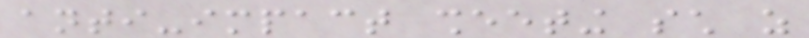anti-impact sheeting such as
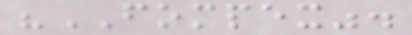"FOMPEX".
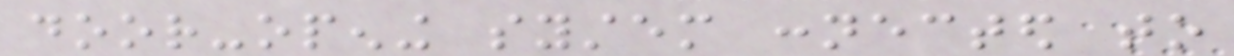door-opening system connected to
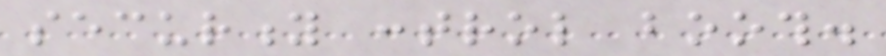security control booth.
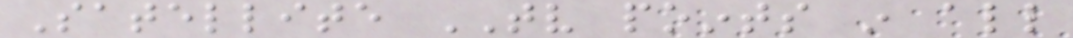Satellite TV points in all
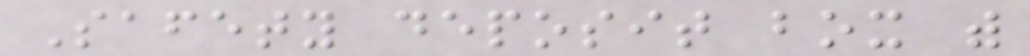Safety deposit box with
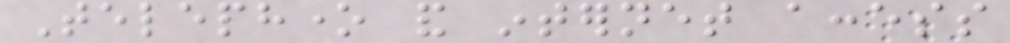Telephone and internet access
